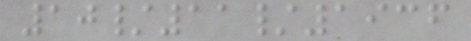10/11/1936
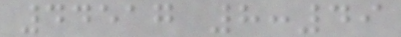44517 8:49
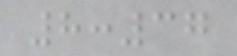8:37
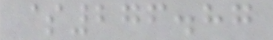$276.87
